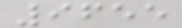9655
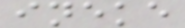ineke
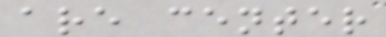are center
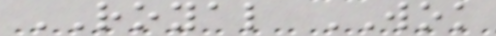ROYAL WOK
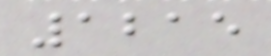1215
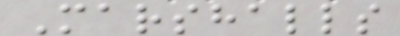Marshalls
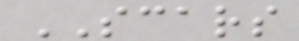SCARS
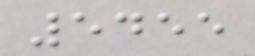5455
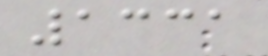1331
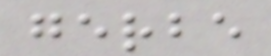gerbe
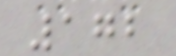172
